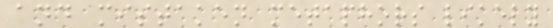and mistaken metaphors likely
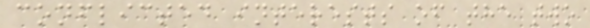conflicted interests of the two
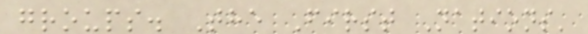groups. The First Nations'
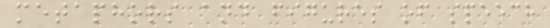metaphors and figures of speech
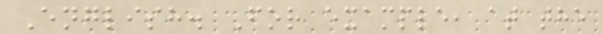English. For example, at the
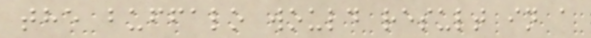the buffalo would result in a
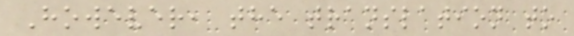However, the translation to
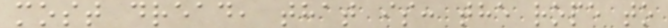most dread, that is: the rope to
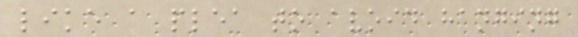like a plea to avoid hanging
